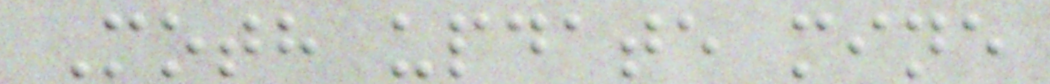Moth update mine
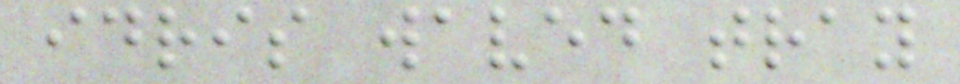idris waved tray
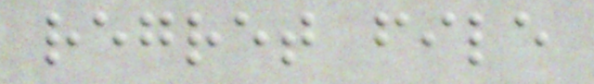regret file
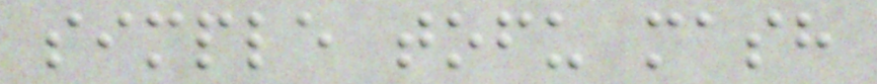simple tofu mash
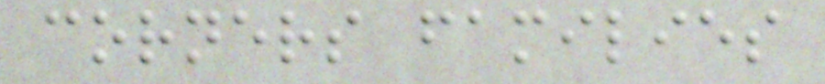corners families
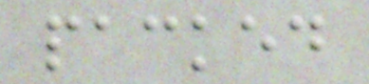packed
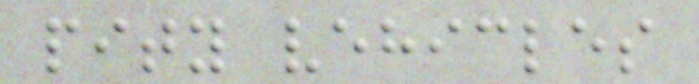pity vehicles
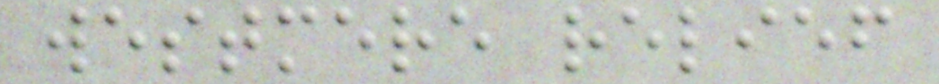westmere relief
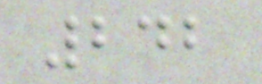242
